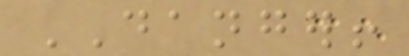DANGER!
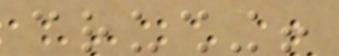crushing!
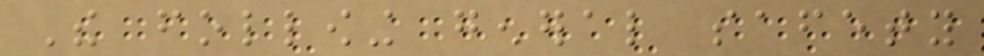The following general safety
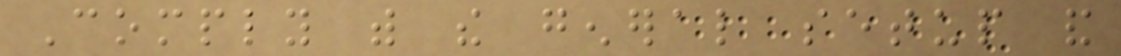Comply with the general setup and
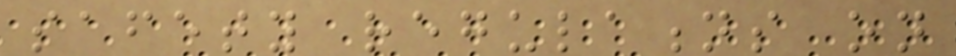safety regulations on
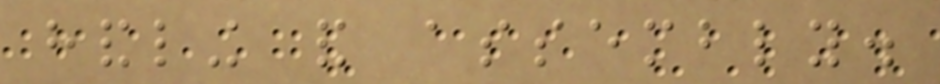handling and assembly.
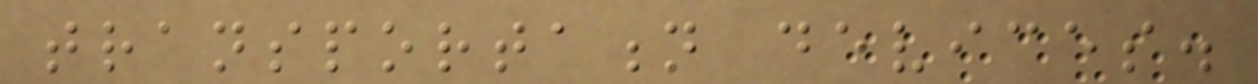transportation devices.
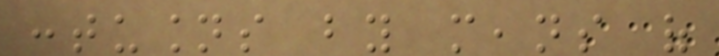contusions by means of
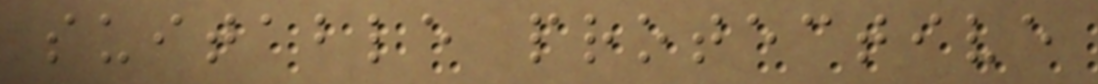suitable protective
